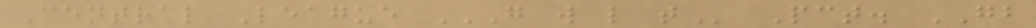Central League G W L T Pct. GB
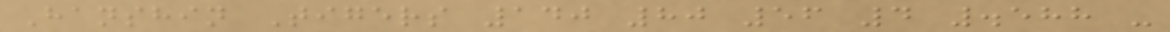Hanshin Tigers 140 80 56 4 .588 -
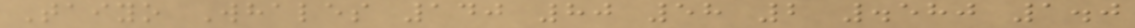Taiyo Whales 140 80 58 2 .580 1.0
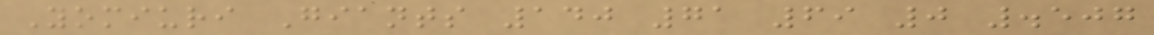Yomiuri Giants 140 71 69 0 .507
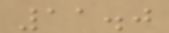11.0
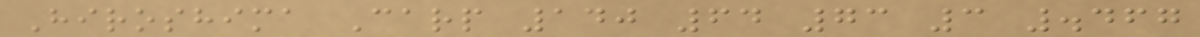Hiroshima Carp 140 64 73 3 .467
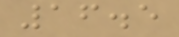16.5
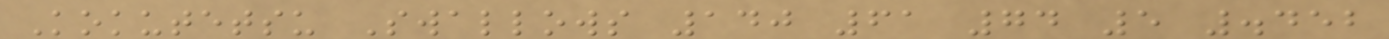Kokutetsu Swallows 140 61 74 5 .452
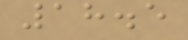18.5
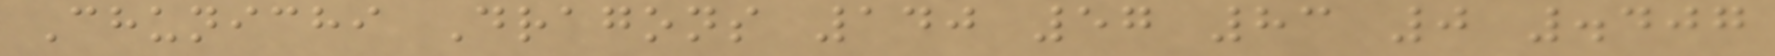Chunichi Dragons 140 57 83 0 .407
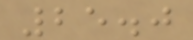25.0
